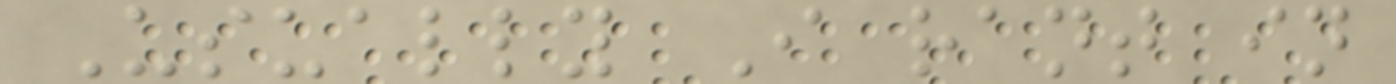Usually I rant in
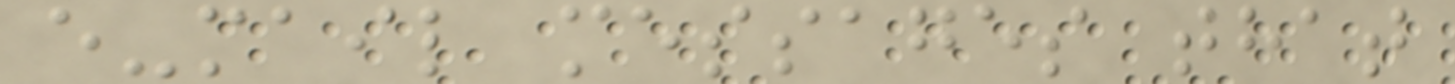e-mail messages that
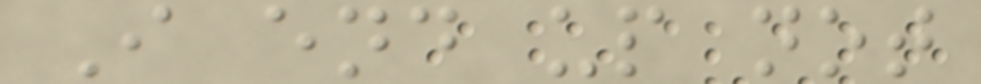I end up not
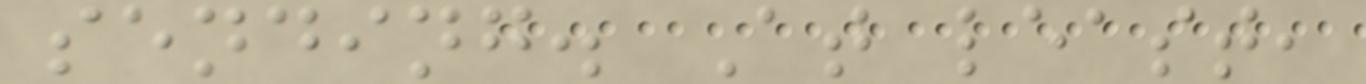sending. At least,
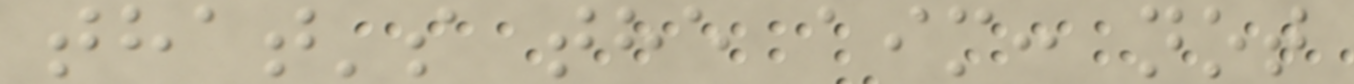that's the aim: not
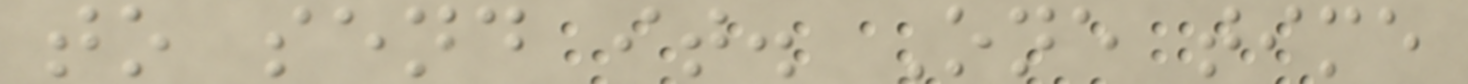to send it. One time
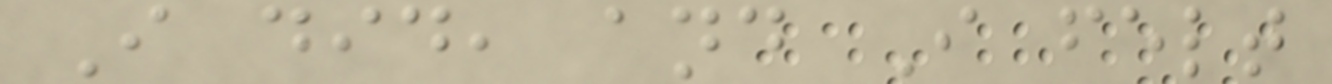I did, and I felt
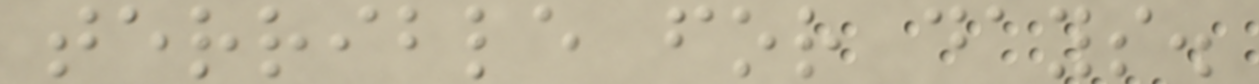terrible for days.
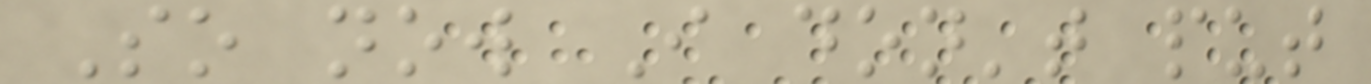So now I don't put
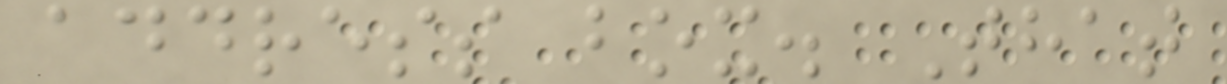address box. That
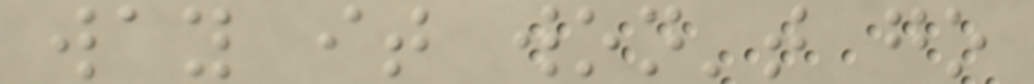way it won't go
